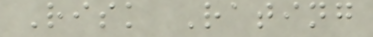Risk Rating
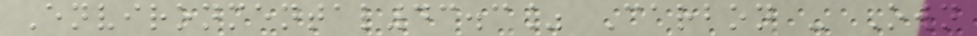Environmental43.3% Carbon - Own
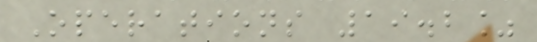Operations 19.2%
